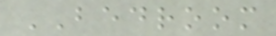BEDROOM
